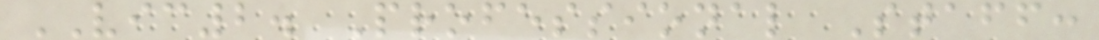VIC2. Professional Staff:
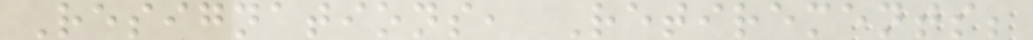Resignations, Retirements;
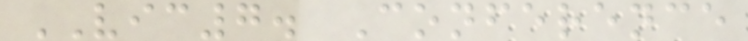VIC7. Conference
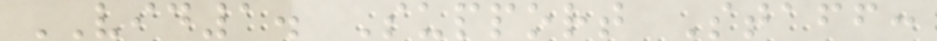VID1. Support Staff:
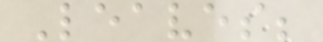Leaves;
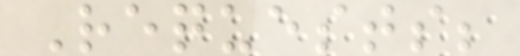Requests;
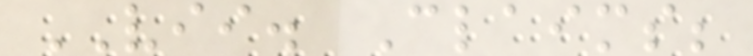VII. Claims;
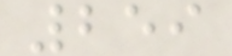259
